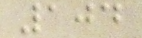104
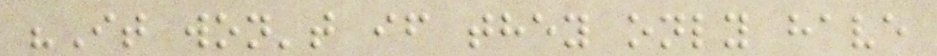"It won't if they only have
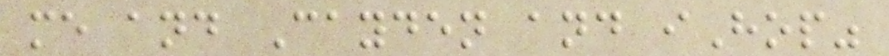me and Cayden and iHop"
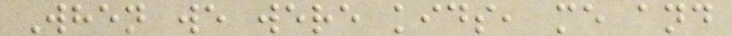When we were kids, me and
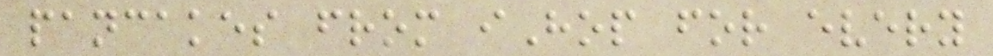pancakes from iHop for every
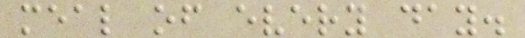meal of every day.
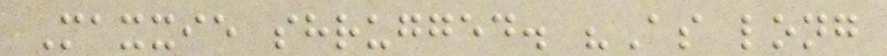Maxxie shrugged. "As long
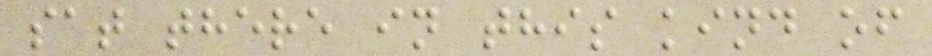sat there in this kind of
